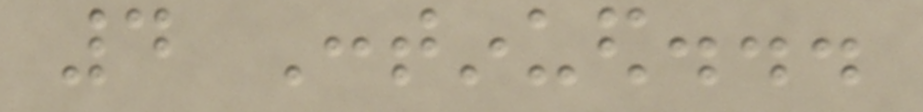4 Continued...
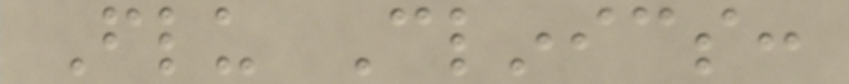Flu Clinics:
